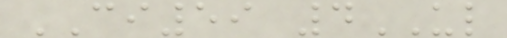CI59 4UL
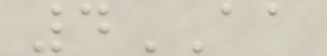4AA
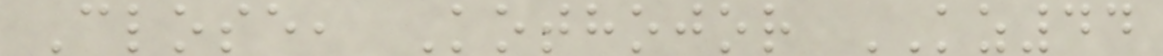Close, Kothojor KZ44
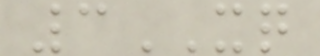3XQ
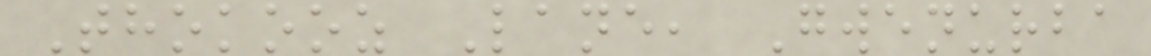Thokooz Lane, Gwenurba
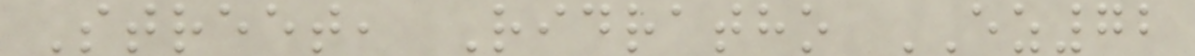Street, Ridratho EZ72
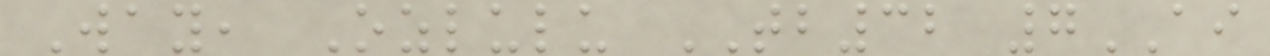Way, Ozlulu TB32 7AI
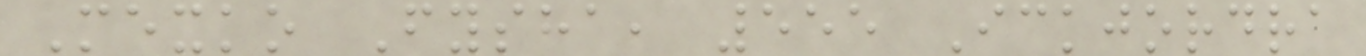Mexko Fysha, 555 Ickjordra
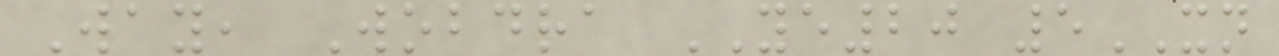Way, Wobdra YE20 5XN
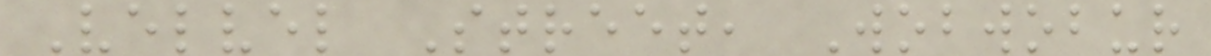Velvel Street, Wobwobur
